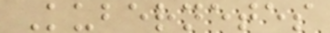Kubernetes
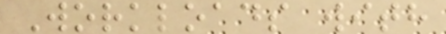Workloads with
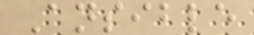Ansible
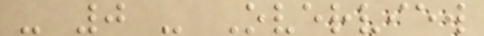- 0 - Overview
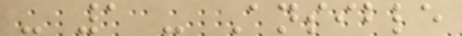- 1 - Ansible
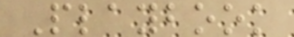Playbook
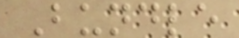Bundle
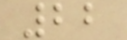22
